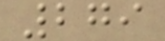279
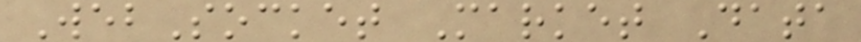WebSocket Market Data
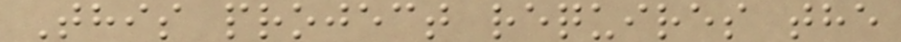This project requires the
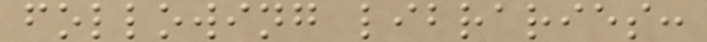following libraries:
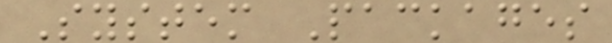System Packages
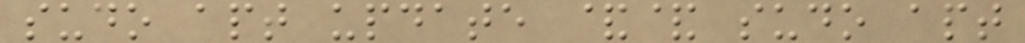sudo apt update && sudo apt
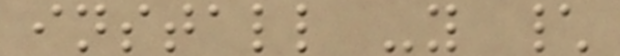install -y \
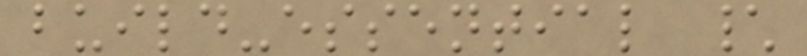build-essential \
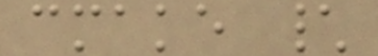cmake \
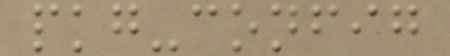pkg-config
